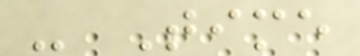- Time
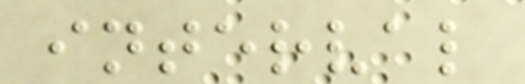interval
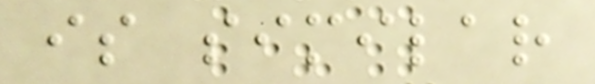is similar
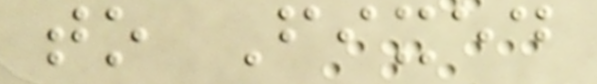to Fixed
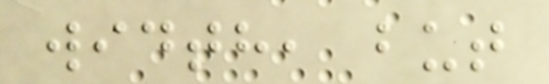width, but
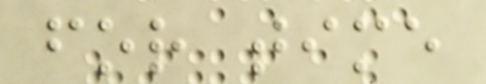for time
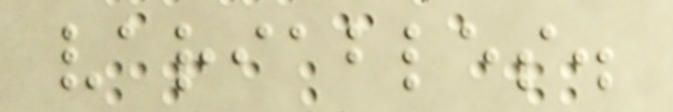variables.
